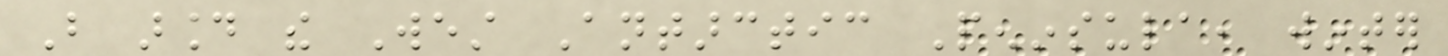But around the West Antarctic Peninsula, winter
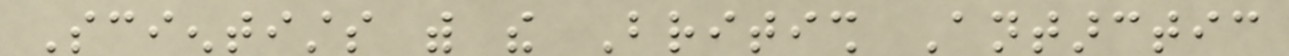Scientists with the British Antarctic
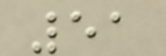51
